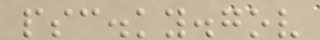psc.ky.gov
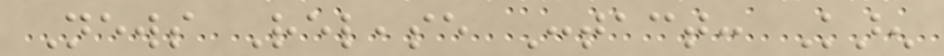News Release Contact: Karen
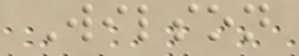Wilson
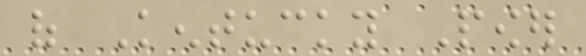of Kentucky Power
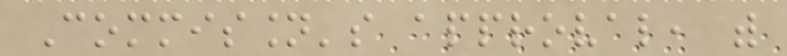Commission's approval, with
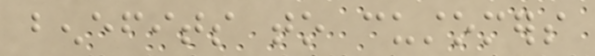benefits to customers
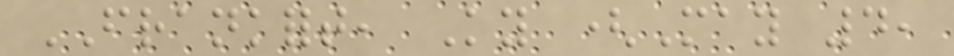FRANKFORT, Ky (May 4,
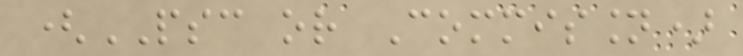(PSC or Commission)
